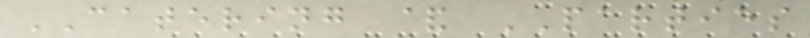CATERING & PARTIES
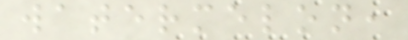watermelon,
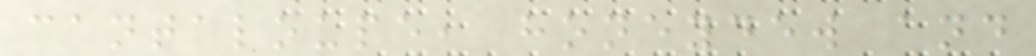cantaloupe, honeydew and
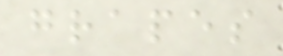grapes
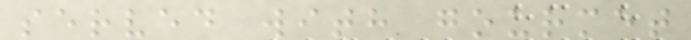served with gourmet
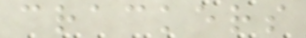crackers
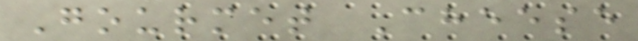Gourmet Cheese
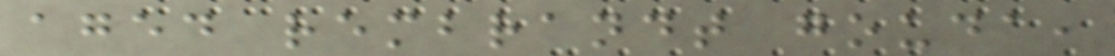aged rembrandt gouda,
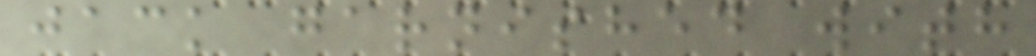jack garnished with
